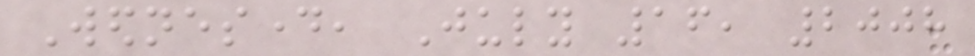Wednesday, July 16, 2008
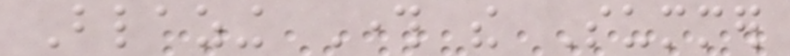Blazing Through the Summer
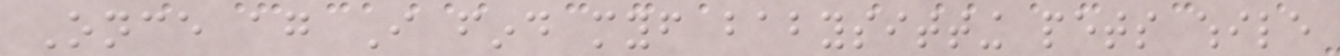Once again I find myself babysitting pets while
